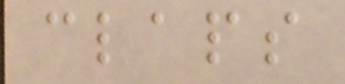claps
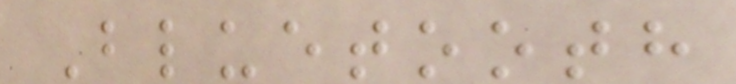Bluetooth
